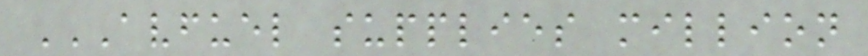AVFUEL SUPPLIES MILLION
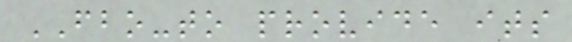FBO-to provide its
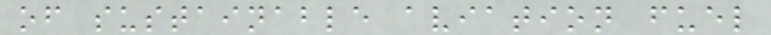of sustainable aviation fuel
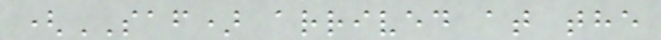(SAF) arrived at the
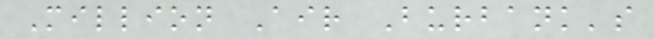Million Air Burbank's
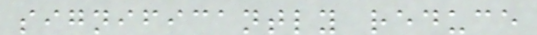significantly reduce
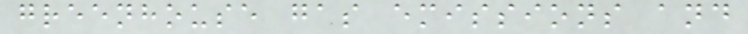greenhouse gas emissions and
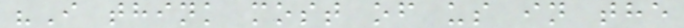"I think most of us in the
